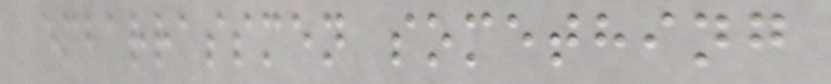embarrassmen something
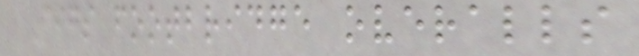Figs footbridge overalls
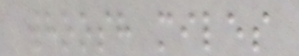whoosh miles
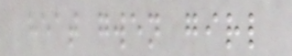heat gwen girl
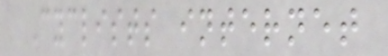Cyclists internet
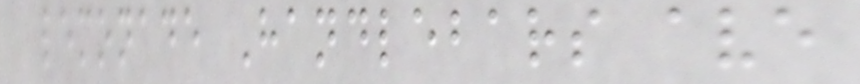lemonade Handlebars ave
